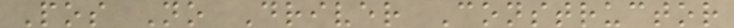Pos No Driver Constructor
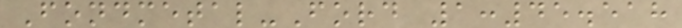Fondmetal-Ford 1:45.518
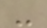-
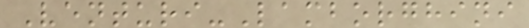Venturi-Lamborghini
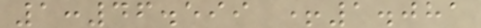1:46.599 +1.081
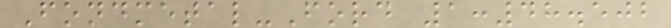Fondmetal-Ford 1:48.502
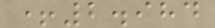+2.984
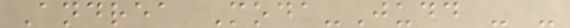Andrea Moda-Judd - -
